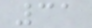31
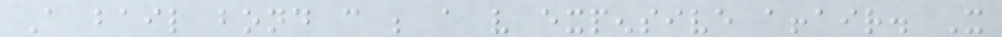A bail bond can be a very expensive affair. It
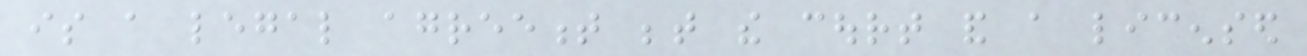is a legal agreement between the court and a licensed
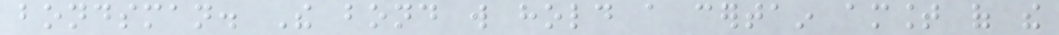bondsman. The bond will hold a certain amount of the
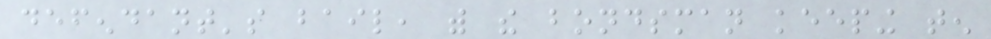defendant's bail, with the bondsman keeping ten
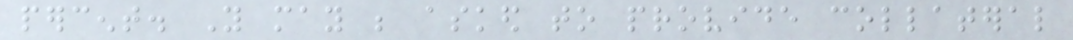percent. You may be asked to provide collateral
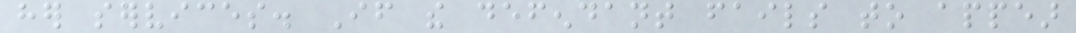her services. If the defendant fails to appear
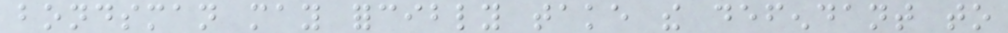bondsman may forcibly take the defendant to
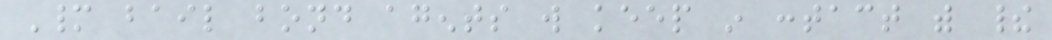Many bail bond agents will keep in contact with their
